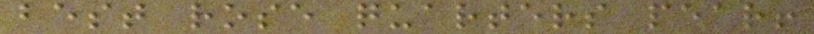best rose quarters pear!
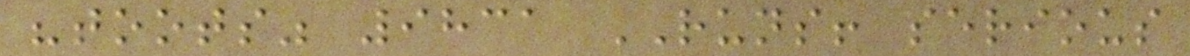"toots" 9831 RUNS! serious
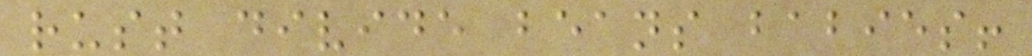rust divide beans babies!
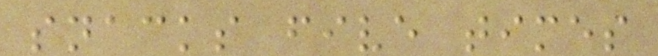snacks five times
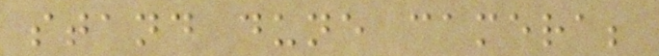stand dune camera;
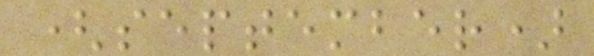(september)
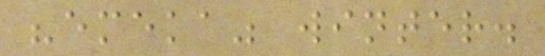"emeka" winter.
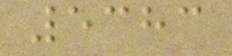5383
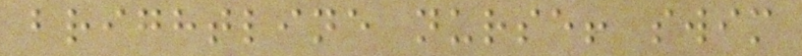brightline nurse! swim
